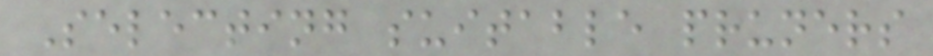Selecting suitable pruners
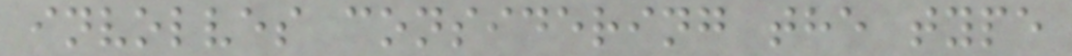involves considering the type
